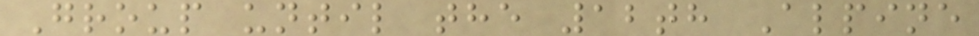Group until the 12th Alpine
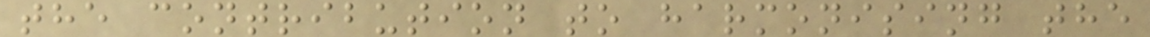the contribution to harmonising the
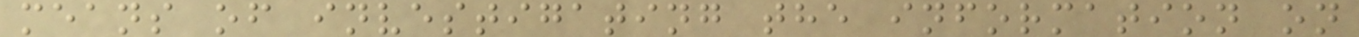means of investigating the information on
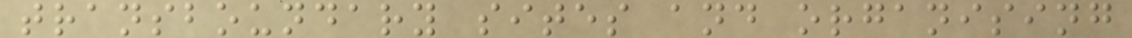transboundary sites and organising
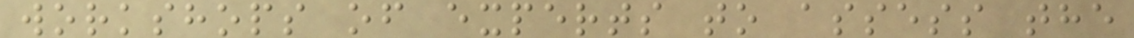workshops of experts to assess the
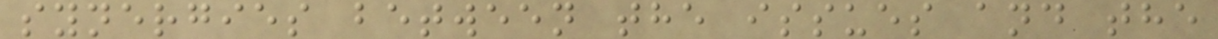synergies between the issues and the
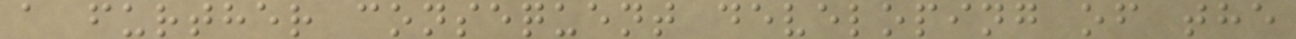a further consequent developing of the
